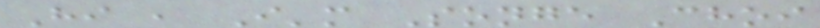Hi , I'm Songe Choi
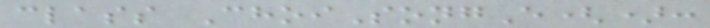class ChoiSongE():
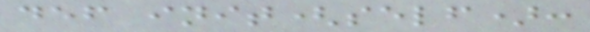def init(self):
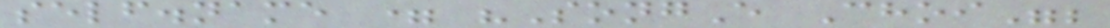self.name = "SongE Choi";
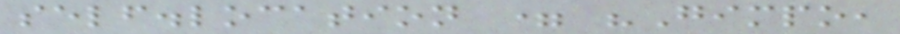self.location = "Gimpo,
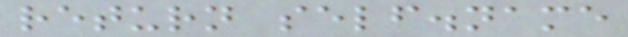return self.name
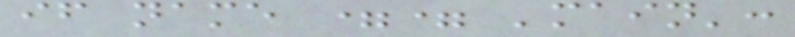if name == 'main':
